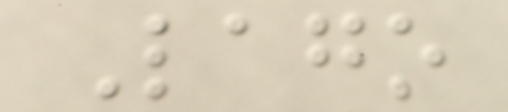Lago
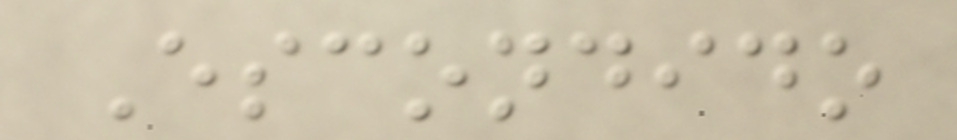Escondido
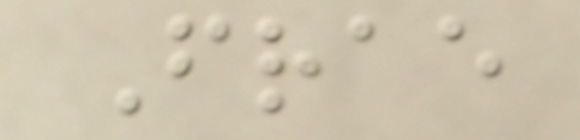Frae
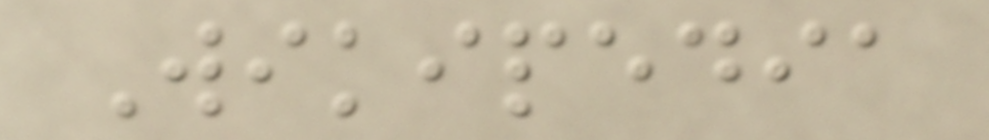Wikipedia
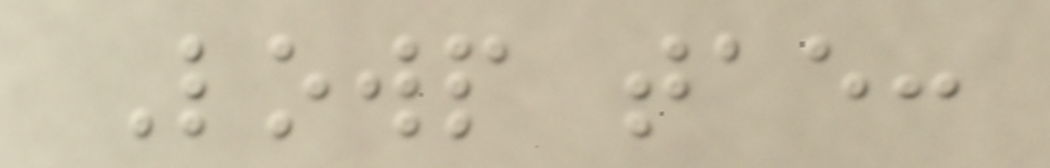Lowp tae:
